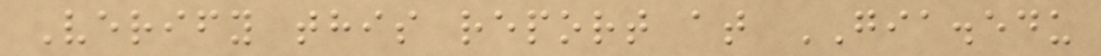Verify this report at GIA.edu
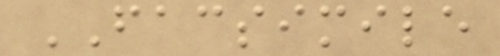FACSIMILE
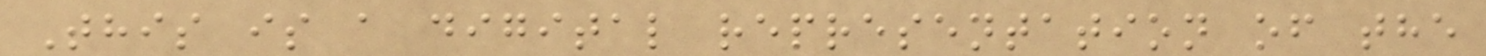This is a digital representation of the
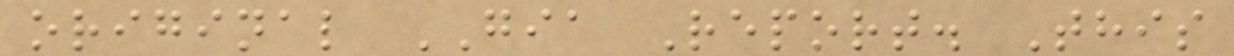original GIA Report. This
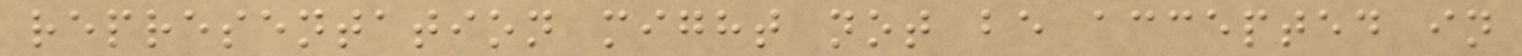representation might not be accepted in
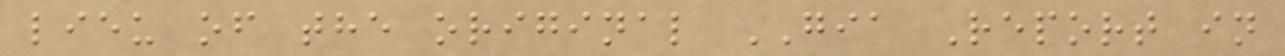lieu of the original GIA Report in
